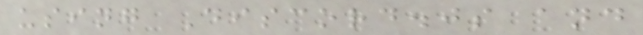using Discord.js and
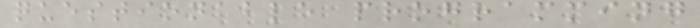questionable programming
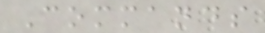Commands
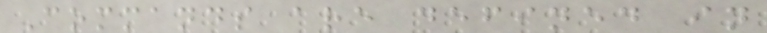Commands are defined in
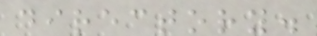directory.
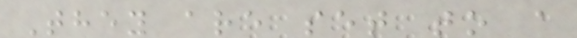They are set to a
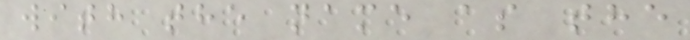with the name as the
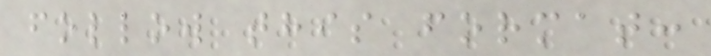follow this format:
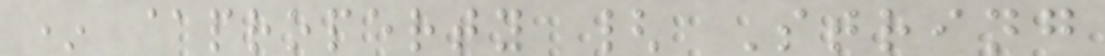* @property { String
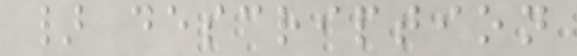} description
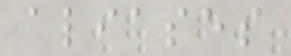aliases
